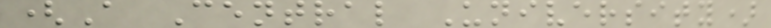(A Central University)
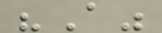"A"
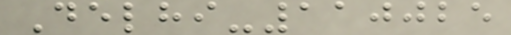Delhi-110025
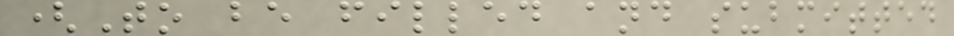(To be filled and submitted
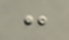:
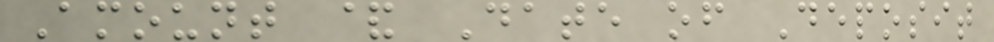Amount & Date of Deposit
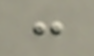:
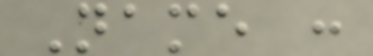Name :
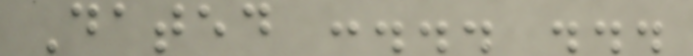Dated :... ...
